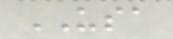USA
